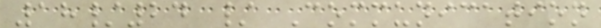18/24 / Communication
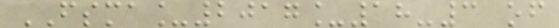FSMA_2017_18-3 of
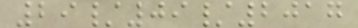29/09/2017
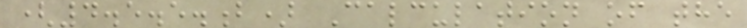(4.5.5.b) Calculation of the
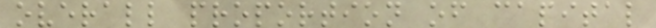overall proportion of capital
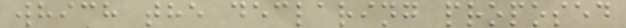which the declaring proposed
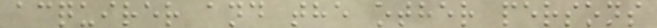acquirer and the other persons
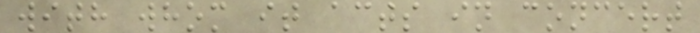with whom it acts in concert
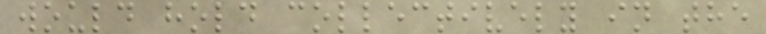would hold collectively in the
